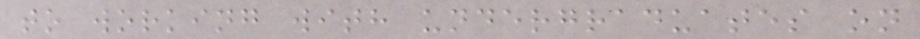to working with undergraduates on
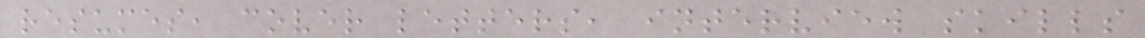resumes, cover letters, interview skills
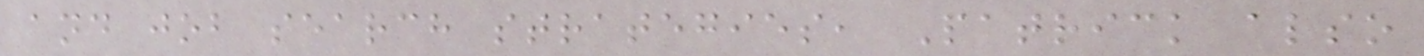and job search strategies, Patrick also
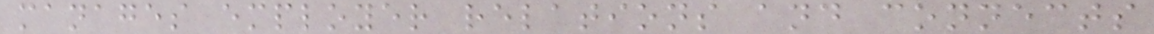manages employer relations and connects
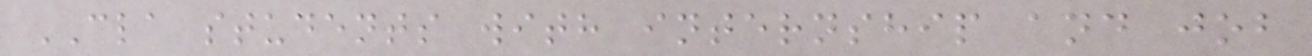CLA students with internship and job
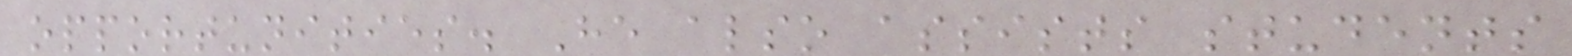opportunities. He also assists students
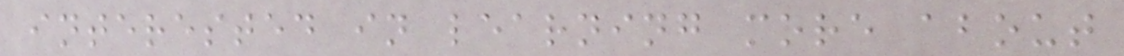interested in learning more about
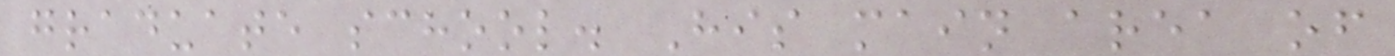graduate school. His main area of
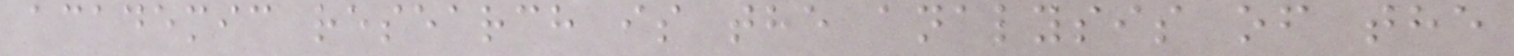academic research is the analysis of the
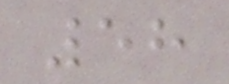58
